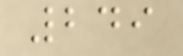249
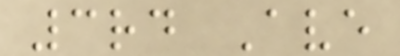3rd Ave
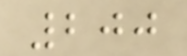200
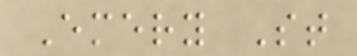Emery St
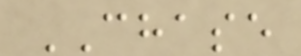CHASE
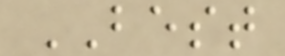BEST
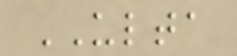ULTA
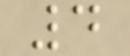4
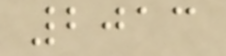2013
